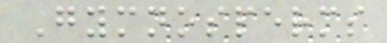Gymnosperms
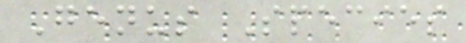Genus Species
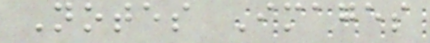Notes Images
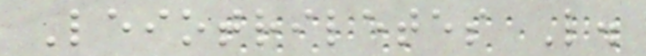Leiotriletes L.
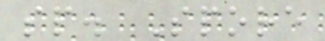sp. Spore
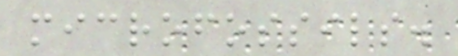microfossils.
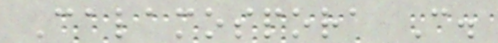Calamospora C.
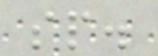sp.
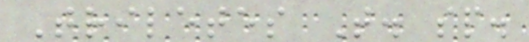Triletes T. sp.
